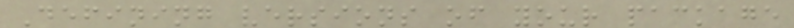Defining versions of your package
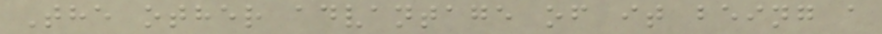The other advantage of it being a
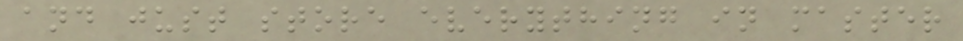and just store everything in master
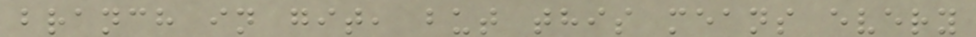branch in git, but this means every
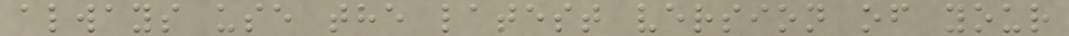always use the latest version of your
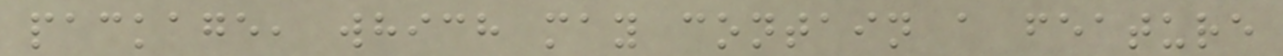package, which may contain a feature
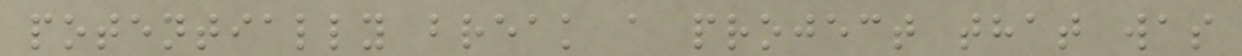potentially break a project that was
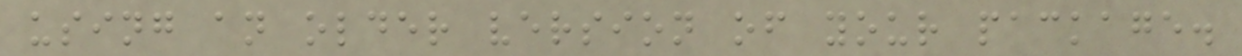using an older version of your package.
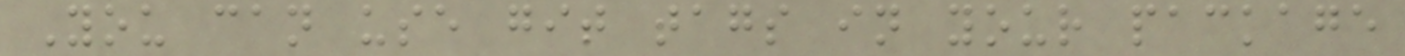You can use git tags in your package
